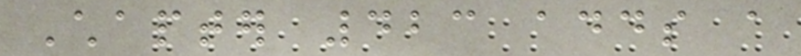Chapter 423 adds a
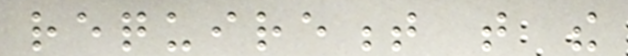requirement that the
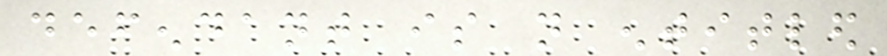defendant is not entitled
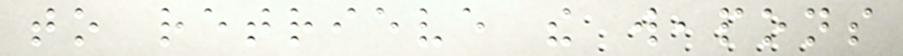to retrieve the weapons
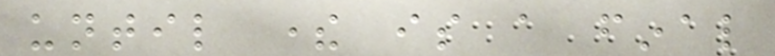until there is a final
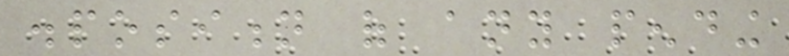disposition of any pending
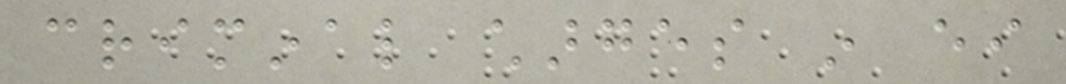criminal charges in either
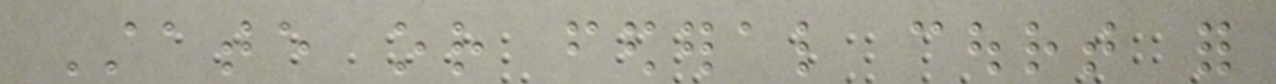State or federal court for
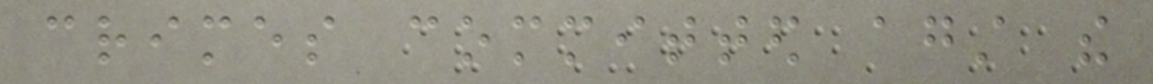crimes committed against the
